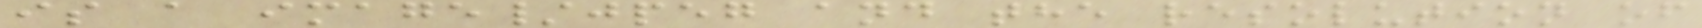is a image/jpeg and the resolution of
